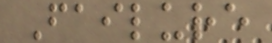Failure
